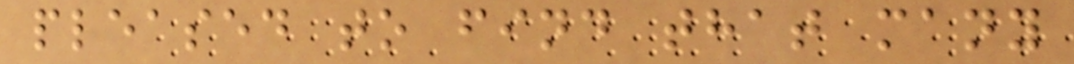pleased to find that many
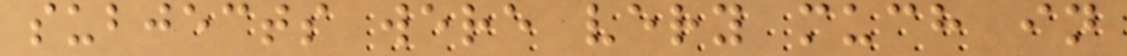subjects were very much in
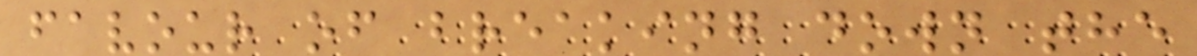favour of breaking down the
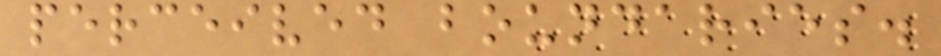perceived boundaries.
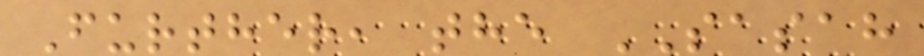Further, the SASAH
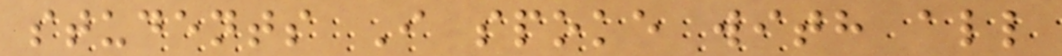students I spoke with all
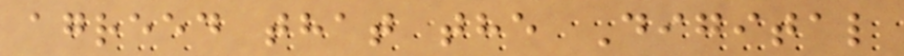agreed that the Digital
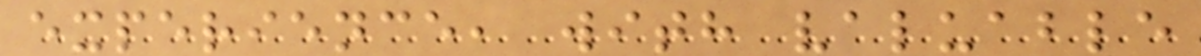experience, with valuable
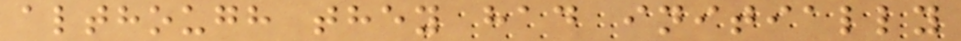although they had initially
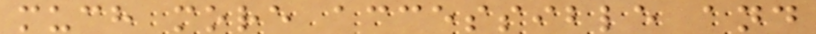much more accessible and
